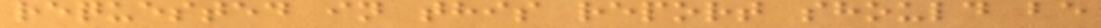requested in this report should be
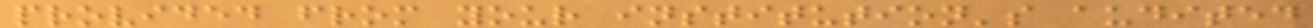provided from your institution's audited
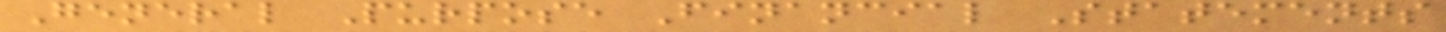General Purpose Financial Statements
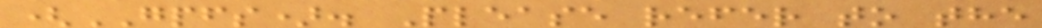(GPFS). Please refer to the
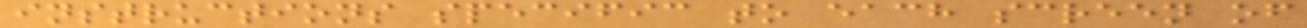instructions specific to each screen of
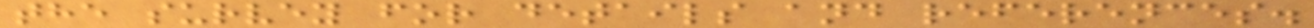the survey for details and references.
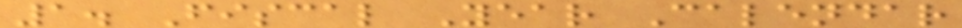1. Fiscal Year Calendar
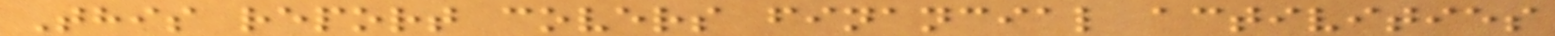This report covers financial activities
